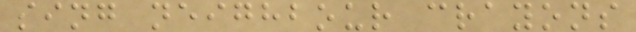sing neighbour crayons
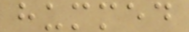hummed
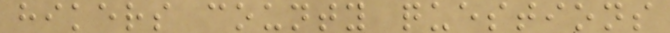hikers county questions
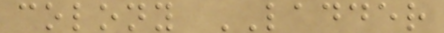colony LADDER
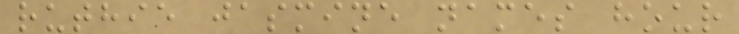ruthie jasmine names hour
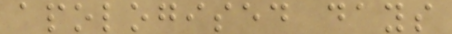apologised days
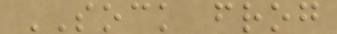SOCK frog
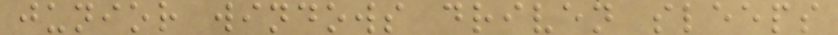junior windows driven sleeps
